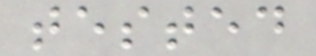tested
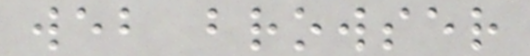web browser
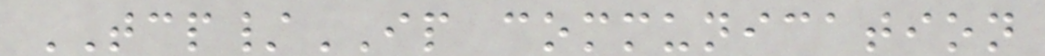TCP/IP communication
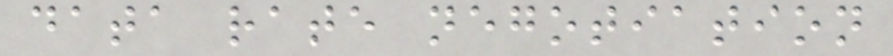data rate negotiation
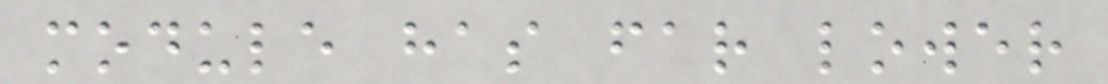module has far lower
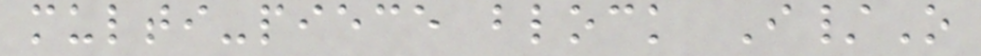multi-piece block I/O
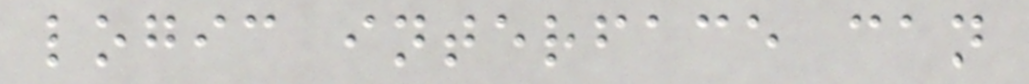logic interface can
